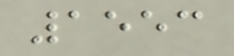1553
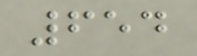654
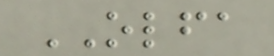OLFA
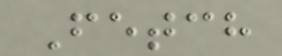Fetch
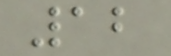12
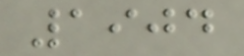1904
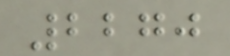2270
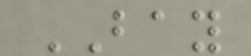BAY
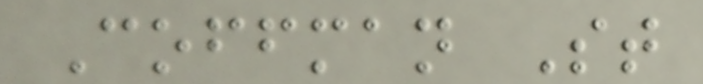Coffman St
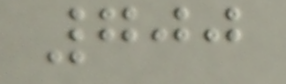700
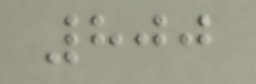800
